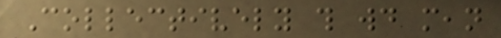Collectively this would mean
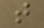that
